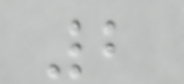2
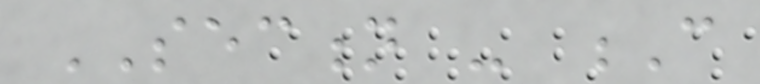SECTION - C
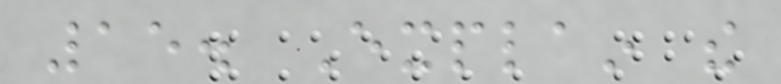15. Explain the
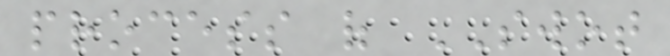process of SWOT
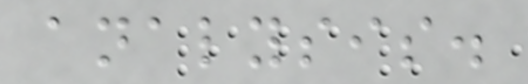analysis.
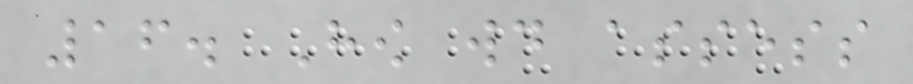16. How would assess
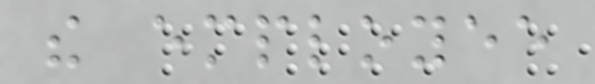the employee
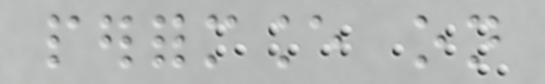performance on
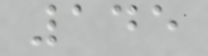145
